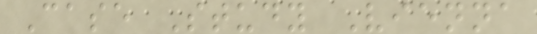Case Study Vienna
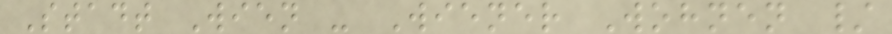Stadt Wien - Wiener Wohnen /
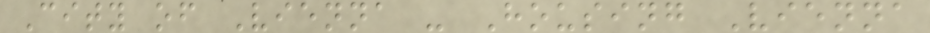City of Vienna - Housing Vienna
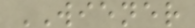WIENER
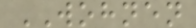WOHNEN
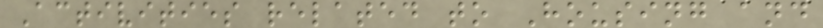Activities related to Housing and
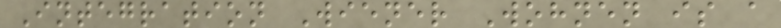Integration Wiener Wohnen is a
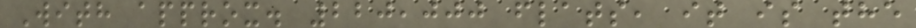With approx. 220,000 flats, it is the
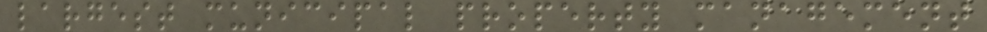largest municipal property management
